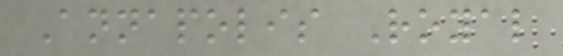Annapolis Royal
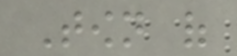Town of
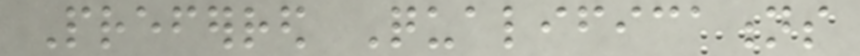Preferred Qualifications
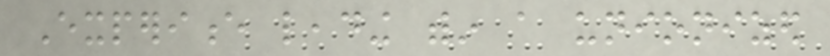Experience leading within a unionized
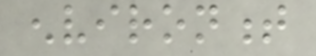environment
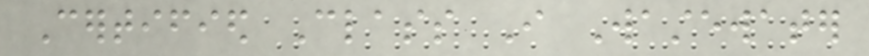Certified Class I Wastewater
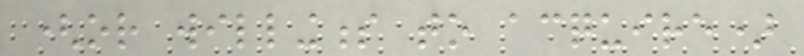(or willingness to acquire)
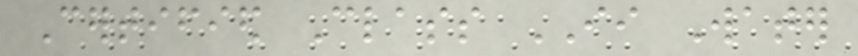Certified Class II Water
